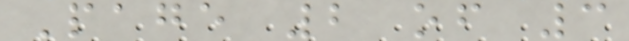Page 2 of 3
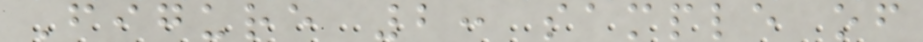Figure 2: sample of
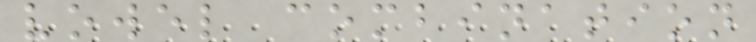vowel combination
